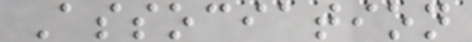Association
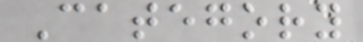Category
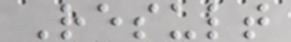Result
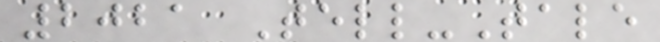2021 Tell-Tale
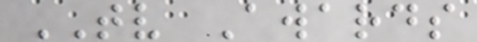TV Awards
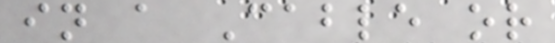in a Cable or
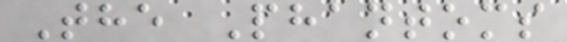The Phantoms
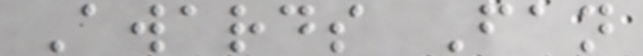Awards Fan
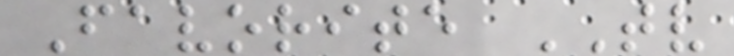Favorite TV
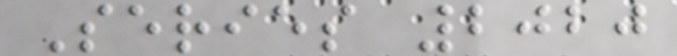Series 2020
